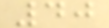40
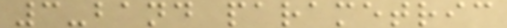3-band parametric
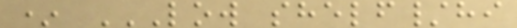* LOW SHELF/HI
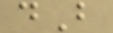dB
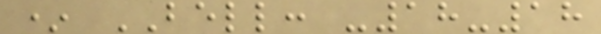* BELL: -18-18
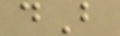dB
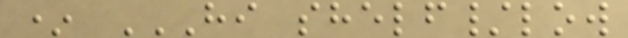* HI SHELF/LOW
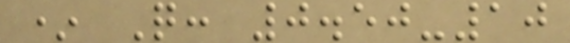* Q: 0.50-10
